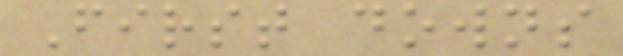First downs
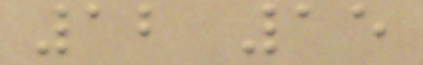12 15
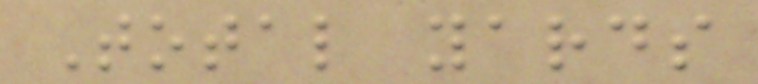Total yards
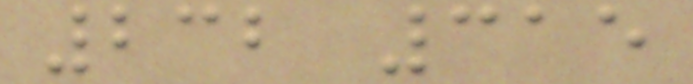232 315
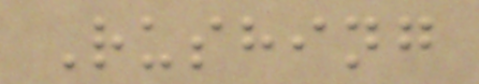Rushing
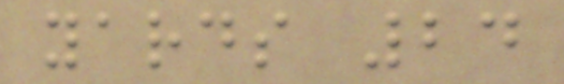yards 24
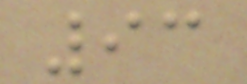93
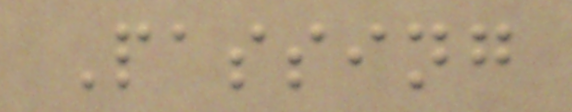Passing
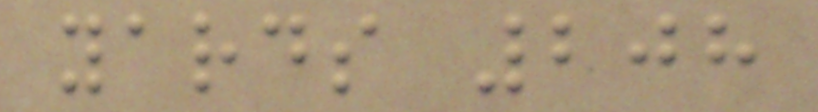yards 208
